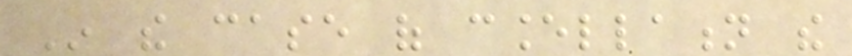In the case of cancellation the
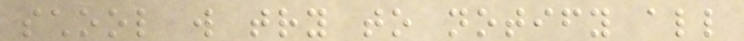school will try to notify all
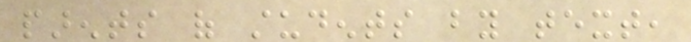parents of students by text,
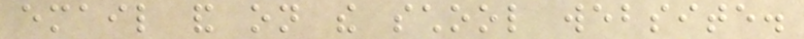email and on the school website.
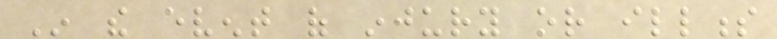In the event of injury or illness
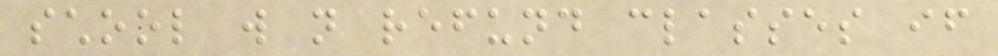school will not refund classes if
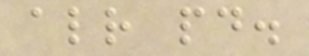already paid.
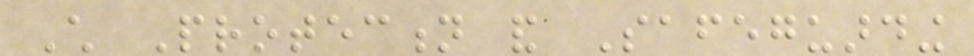Child Protection and Safeguarding
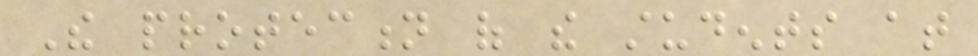The protection of the students at
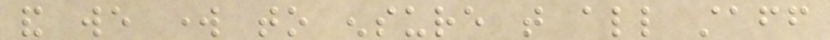and we work to ensure that all staff
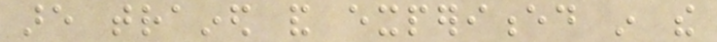are trained and experienced in the
